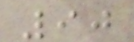90
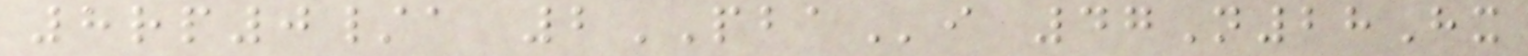8rp0/a 2PBAi 47N28Hx
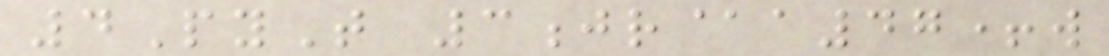4PyT 3jr@a47+w
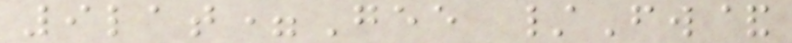9lat=Gee /Fw&
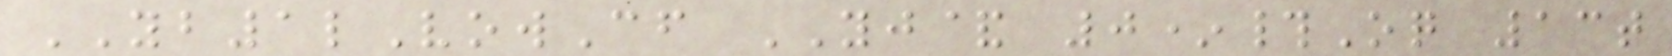YB1lVowCf YJ& 0*#Oq 13t
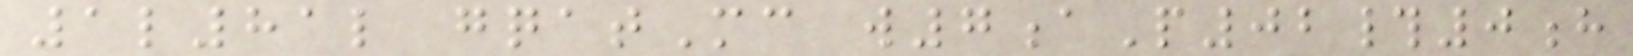1l81l gqatMc w7aP02#0h
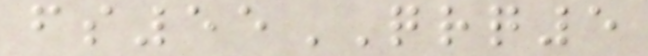fs55QRQ5
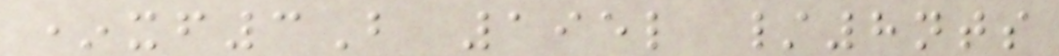*xf3B 195l /8nts
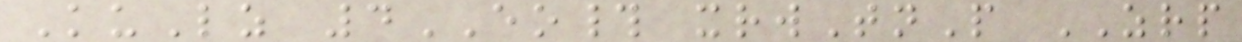KuLz 4EO# xrwTnP ZRP
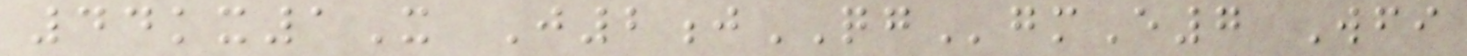44kx1X J2jQGgmE7 Wfi
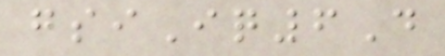gsiIq6D
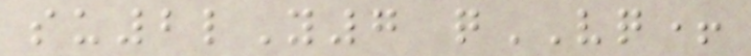su2lY7 qVQ+
